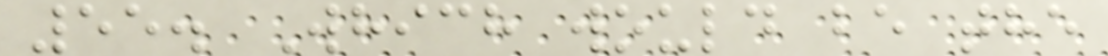55. Which would be the
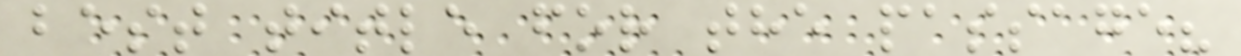best title for the passage?
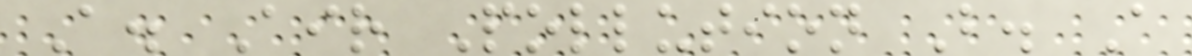A. Air Pollution B. A
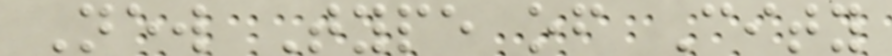New Type of City
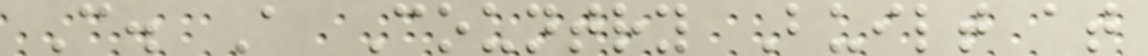C. A Country Built at
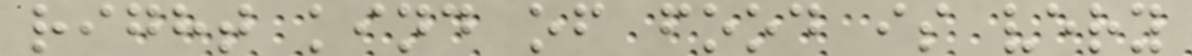right kind of food is very
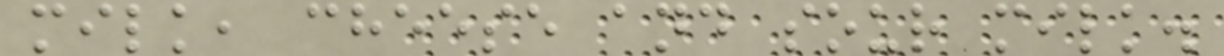milk, cheese and sour milk.
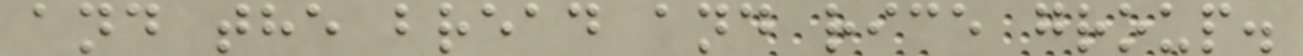and the bread and rice group.
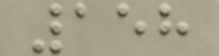158
